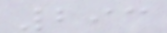293
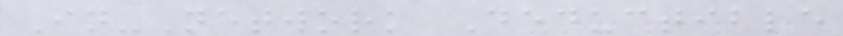In-Network Deductible
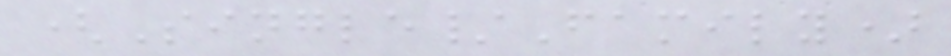(Single/Family)
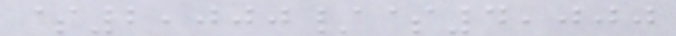$2,000/$4,000
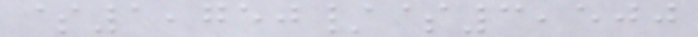$1,750/$3,500
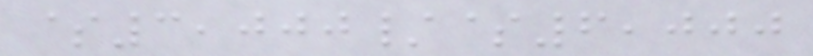$3,000/$6,000
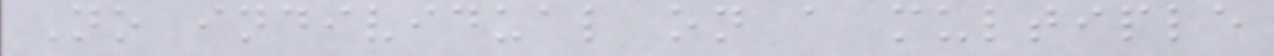No individual on a multiple
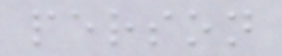person
